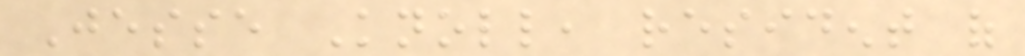Jesse Knoll, resident of
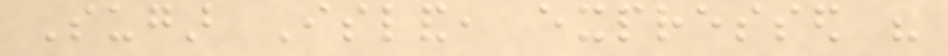Sugar Island, expressed his
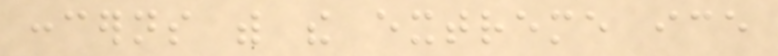concerns with the extreme ice
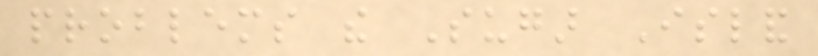problems the Sugar Island
